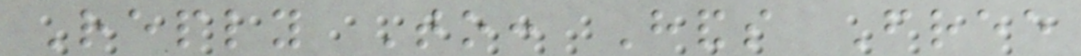Reply To: Hands Free
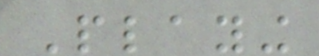Playing
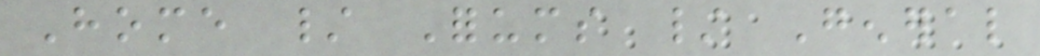Home / Forums / General
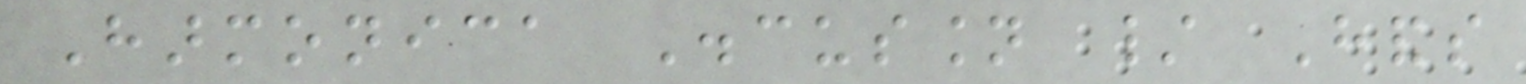Harmonica Discussion / Hands
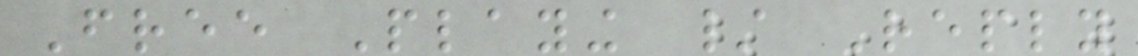Free Playing / Reply
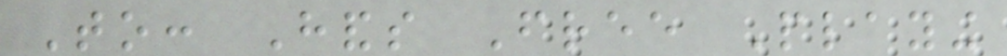To: Hands Free Playing
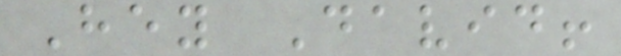Hey David!
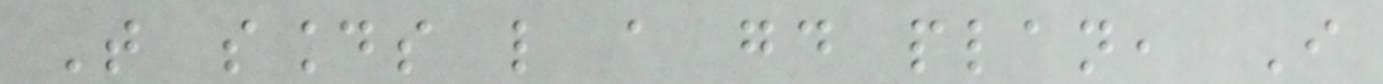That sounds like a good plan, I
